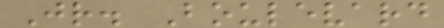Jr. Boulevard
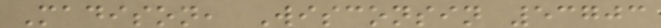Madison, Wisconsin 53703
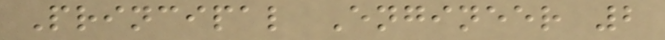Principal Engineer 2
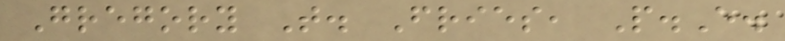Gregory T. Fries, P.E.
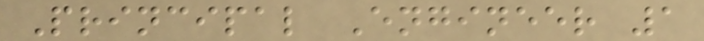Principal Engineer 1
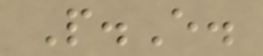P.E.
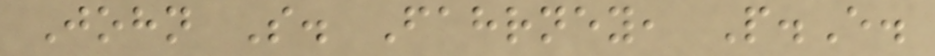John S. Fahrney, P.E.
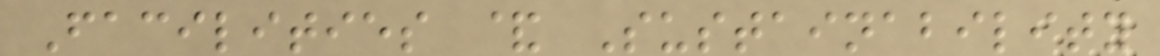Facilities & Sustainability
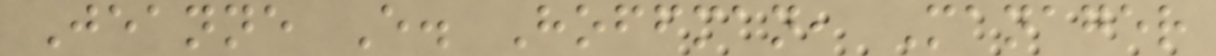Jeanne E. Hoffman, Manager
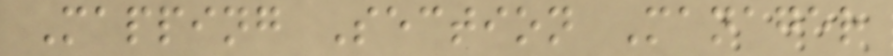Mapping Section Manager
